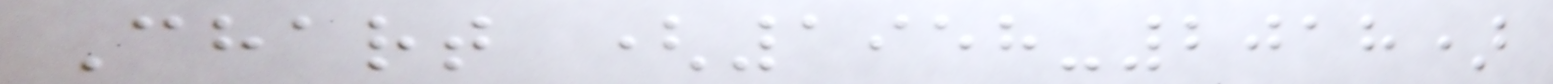Chart (1958-2018)
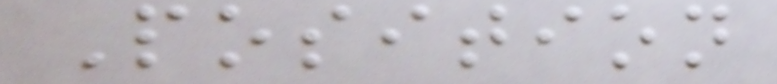Position
